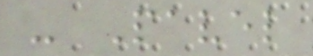- Pavel
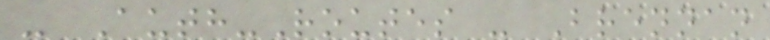- Auth-Routes - Brennan
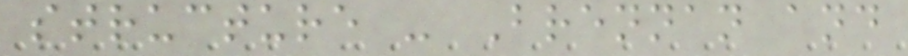structure - Brennan and
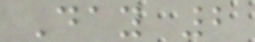Day 2
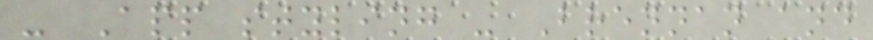- App styling - Brennan and
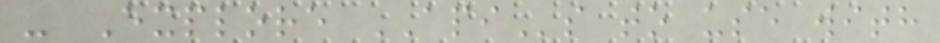- Explore APIs to use with
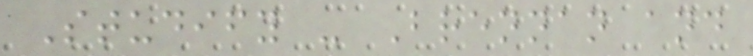Studify - Brennan and
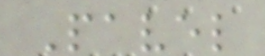Pavel
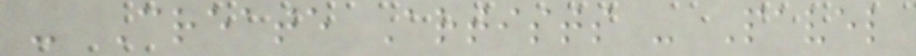- Create Artists - Pavel
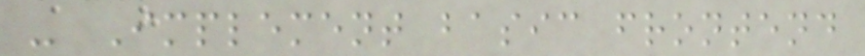- Implement basic frontend
